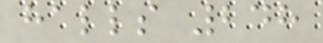halls 248
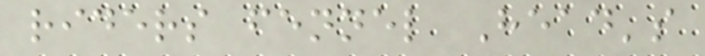riders fennel Head's
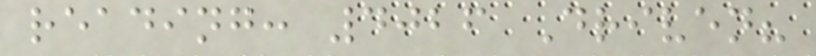reading: 4026 Driven?
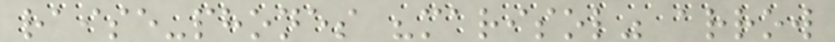raise-phones "marisol" arrow
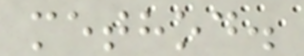method.
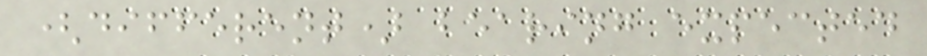(different) bearing expected
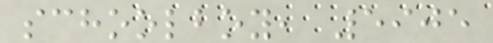schoolboy, 5905
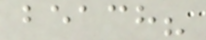beach?
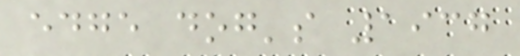edge dog's 1937
